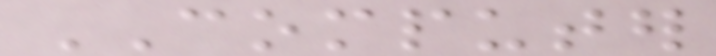COMPUTER
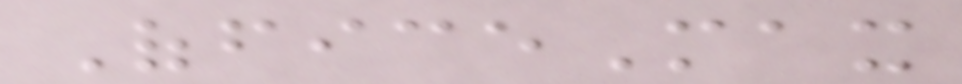OfficeMax
